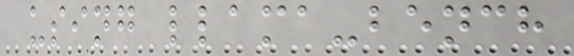using llama-bench
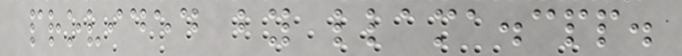provided by llama.cpp.
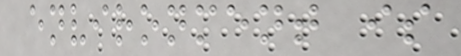environment is
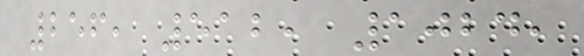256, 512, 1024,
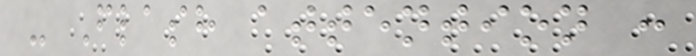- Flash attention :
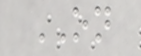ON
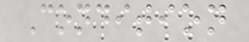Condition
